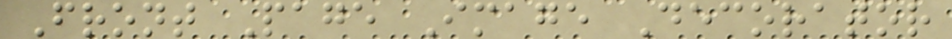Front Page Image Decorator
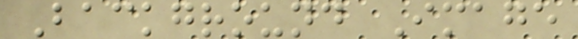Background Image
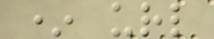* url
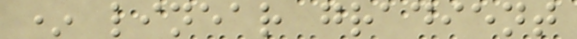* linear gradient
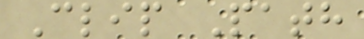Clip Path
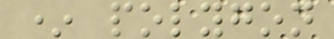* polygon
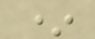*
